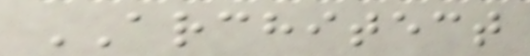ARCHITECT
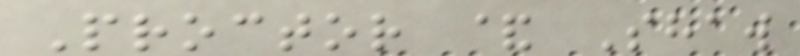Proctor & Shaw
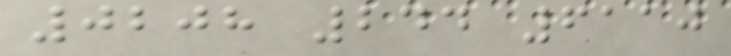0208 244 6110
